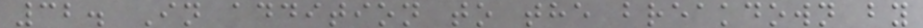32. In addition to the breakdown by
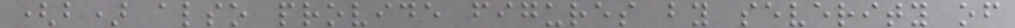(b) also provide figures by severity of
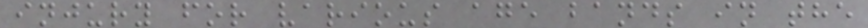injury for various age bands in the
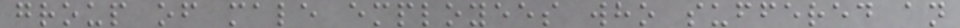group of male employees who suffered an
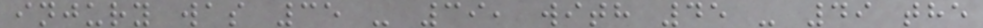injury was 35 - 39, with 45 - 49 the
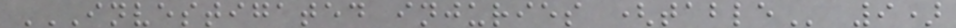INVESTIGATED INJURIES (TABLE 9)
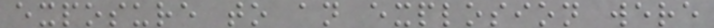exposure to an explosion were
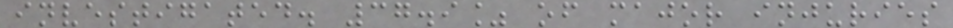investigated. 37.9% of major injuries
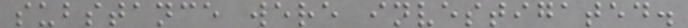substance were investigated.
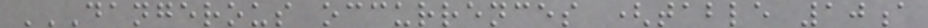DANGEROUS OCCURRENCES (TABLE 10A
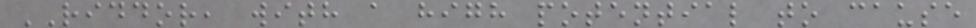RIDDOR, with a high potential to cause
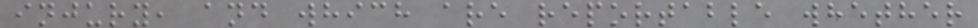injury, and which are reportable whether
